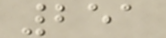251
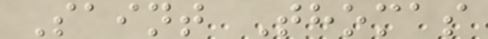Saint Thomas
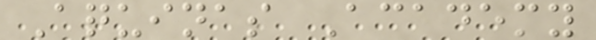Aquinas Academy
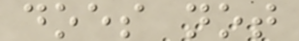does not
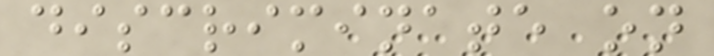discriminate on
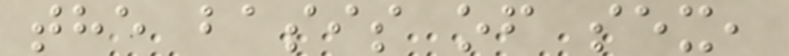the basis of sex,
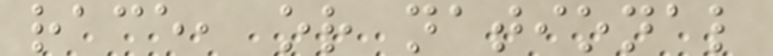race, or national
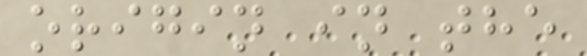origin in the
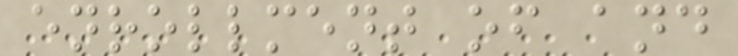enrollment of and
